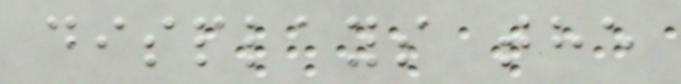displays the
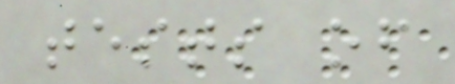tests of
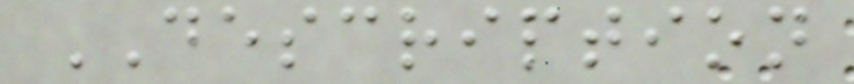DESCRIPTION
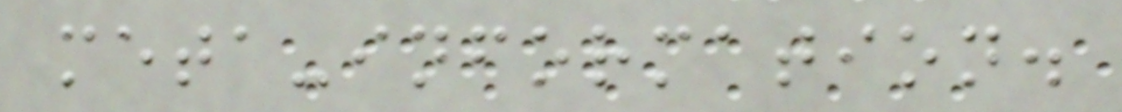meta-information.
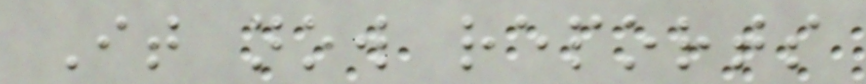It now reports
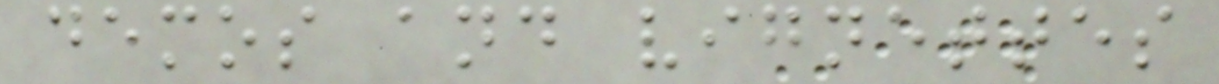demos and vignettes
